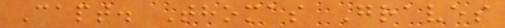Capt. Thomas Graves
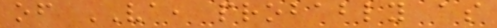of VA, probably as
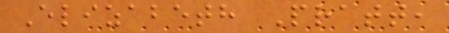Elizabeth Pratt,
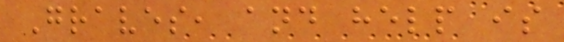Graves, and help is
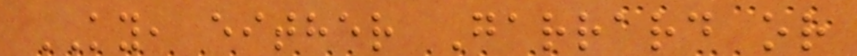KY, either Garrard or
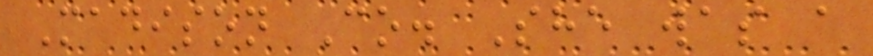Madison Co. She was a
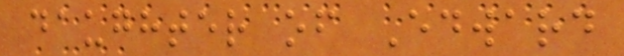daughter of Edward
